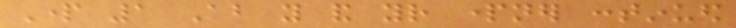Part 1 About you and your partner continued
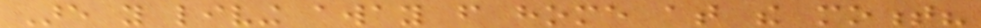Are you living away from home at the moment?
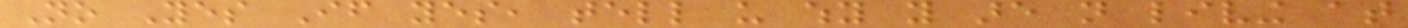No Yes If yes, tell us why you are not living at
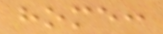home:
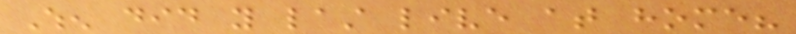When did you last live at home?
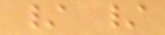/ /
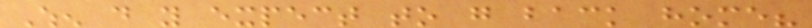When do you expect to go back home?
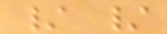/ /
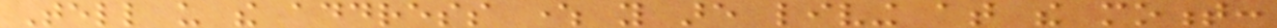Tell us the address where you are living at the moment:
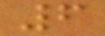6
